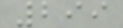299
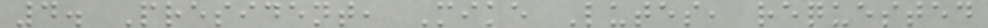4. President, Mike Lutes, requested
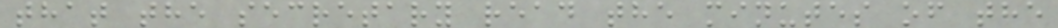that the secretary read the minutes of the
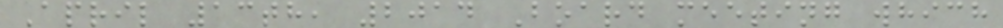April 13th, 2014 Board meeting which
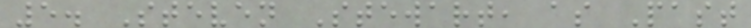5. Steven Stewart, as Past
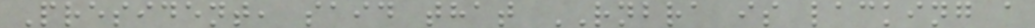President, said that RNBRA is lacking a
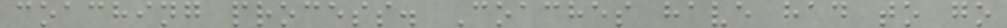coaching process. Coaches have had to go
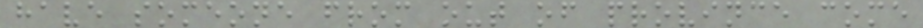have someone from out of province come
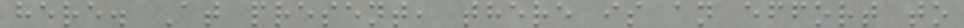here. At present, there is an effort to
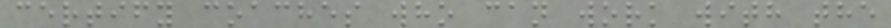certify coaches who can work with the
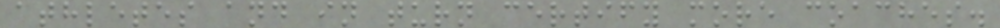athletes and in turn certify more coaches.
